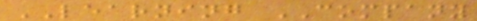LEARNING COMPANY
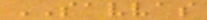SAVVAS
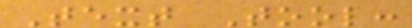Text Tool:
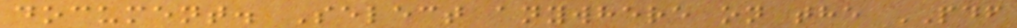document. Select anywhere on the PDF
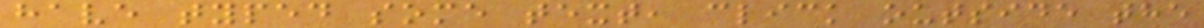have typed some text, click outside the
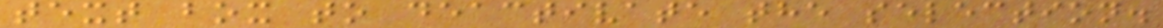text box to deactivate the selection.
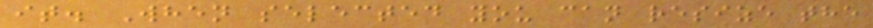it. When selected you can resize the
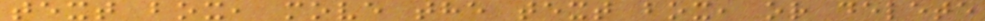text box, move the text box, or delete
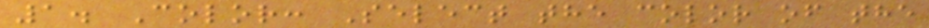1. Color: Select the color of the
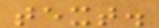text.
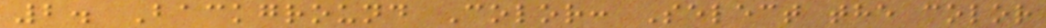2. Background Color: Select the color
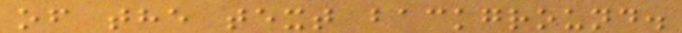of the text background.
